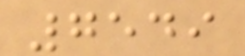7549
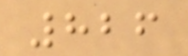826
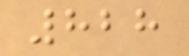828
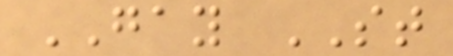GAY ST
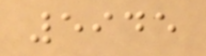5945
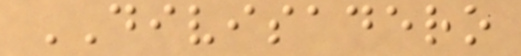DIVISADERO
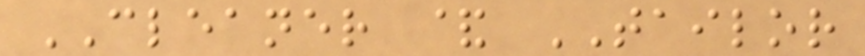CLEANER & TAILOR
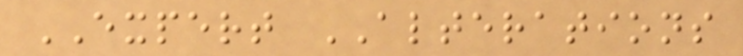EXPERT ALTERATIONS
